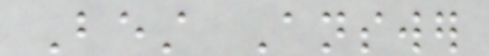Best Answer
